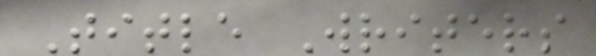Title Writers
